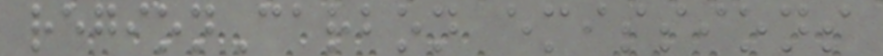regionCarbon emissions
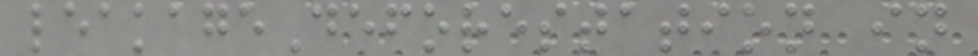leakageDeforestation in
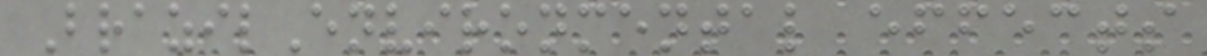BrazilEnvironmental effects
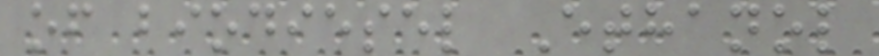of biodiesel Ethanol
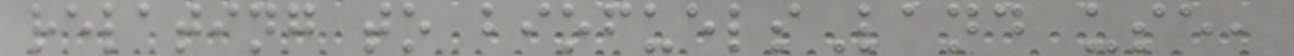relating to biofuelsLand use,
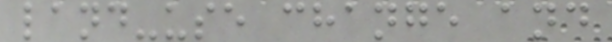land-use change and
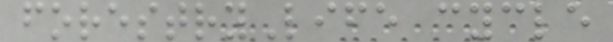forestryLife cycle
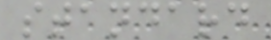standard
